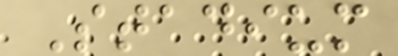Stadium
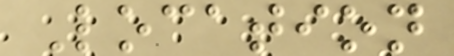Location
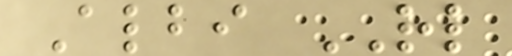Albi RL
